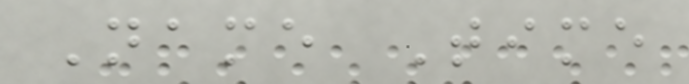Name Time
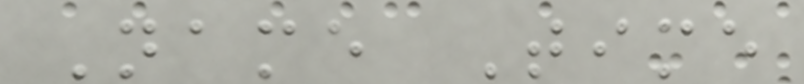Name Time
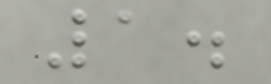1.
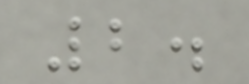2.
